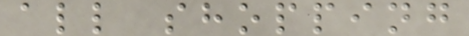all shopping
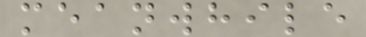meanwhile
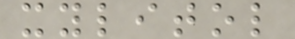xylitol
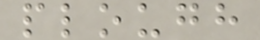plough
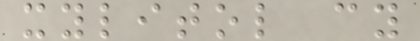xylitol cy
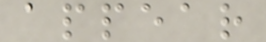appear
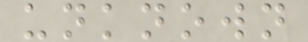unknown
